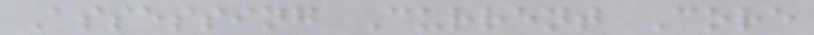Assessing Current Core
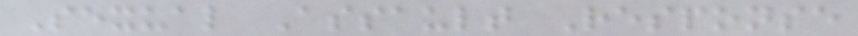Sexual Assault Response
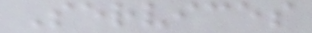Services
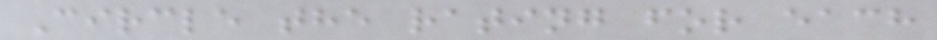Circle the rating for each
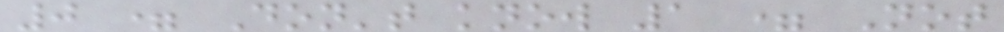0 = Don't know 1 = Not
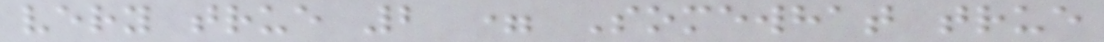very true 2 = Somewhat true
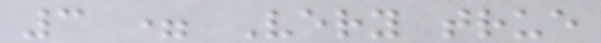3 = Very true
